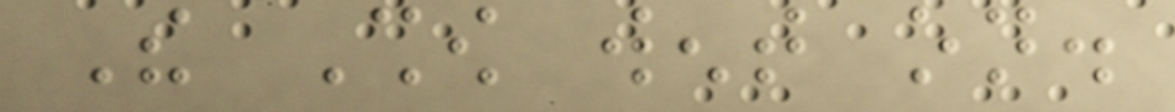The Show went on.
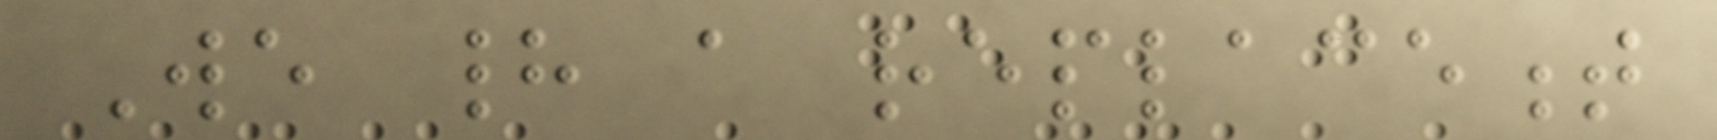We had a replacement
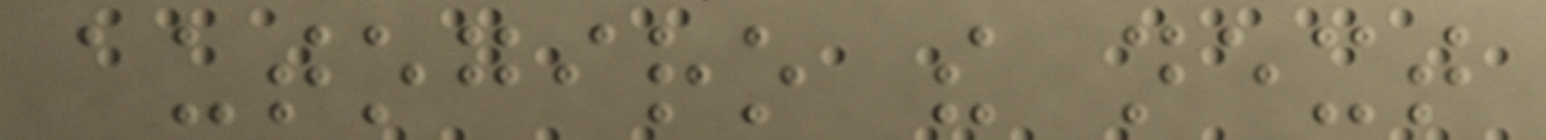autogiro the next
